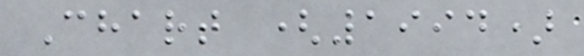Chart (1994)
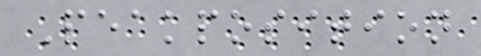Peakposition
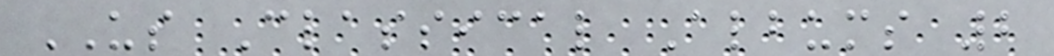US Classical Albums 2
